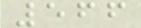566
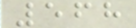568
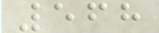568
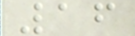16
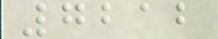7212
